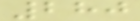280
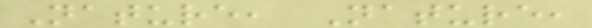Nature, Nature,
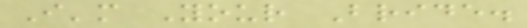I'm Your Bride.
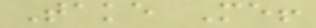Take Me!
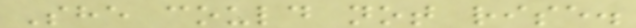She could not rise.
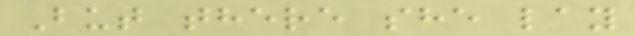But there she lay
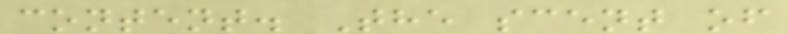content. The scent of
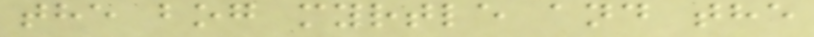the bog myrtle and the
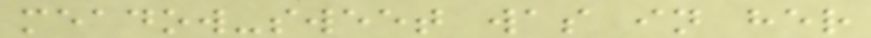meadow-sweet was in her
